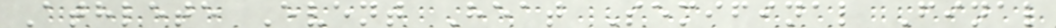Athlete Event Heat Semifinal Final
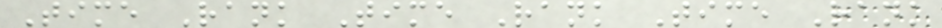Time Rank Time Rank Time Rank
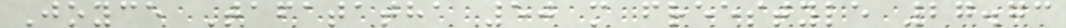Joyce Tafatatha 50 m freestyle 27.73
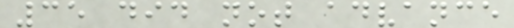35 did not advance
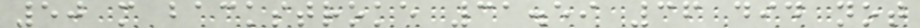50 m backstroke 31.59 36 did not
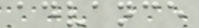advance
